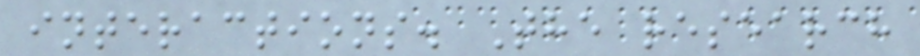interactions. The research
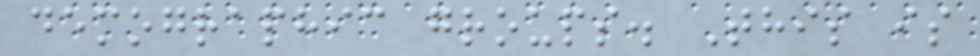demographic groups. This is
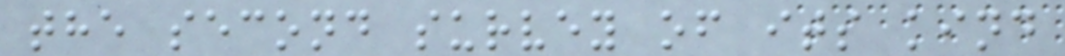the second survey of its kind
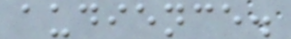audience.
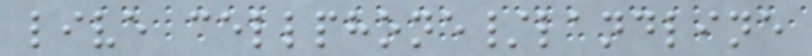live cellphone/landline
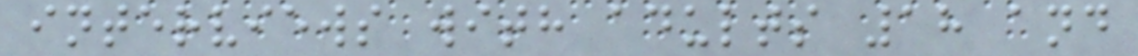interviews with adults 18 and
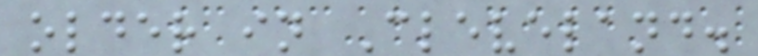older in Cleveland.
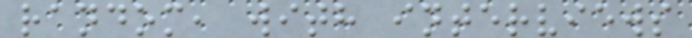random, with interviews
